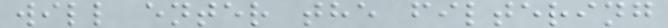will enter the filtering
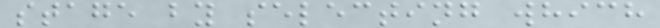stage by selecting which
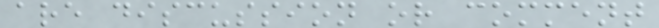are discussion or comment
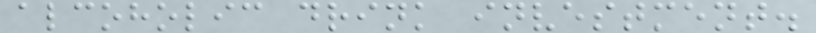alcoholic drink investment.
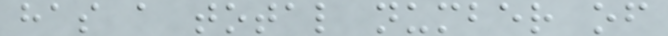has a total number of
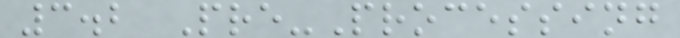3.2 Pre-Processing
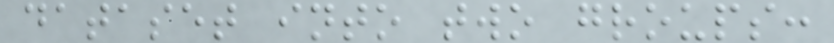dataset into two groups:
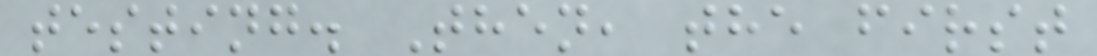testing. Then, the first
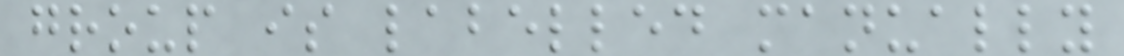group is labelled manually
